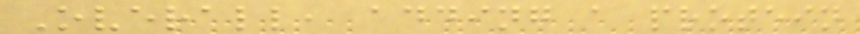Overall, adding a protein
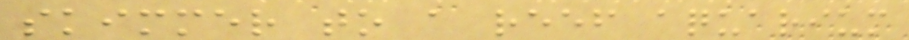skimmer to a reef aquarium
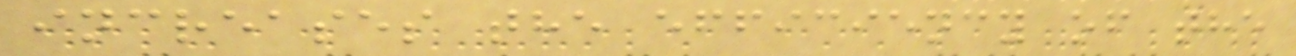increases the efficiency of the
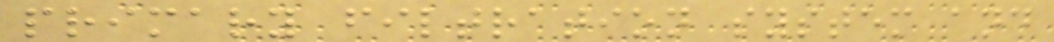primary filtration system and
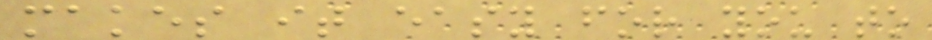makes it easy for you to
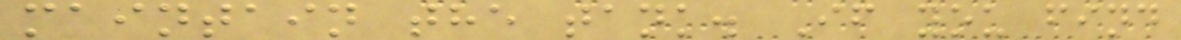maintain the tank. If you find
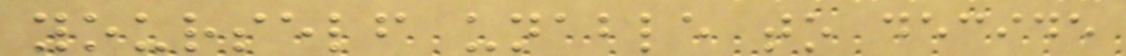yourself unable to decide
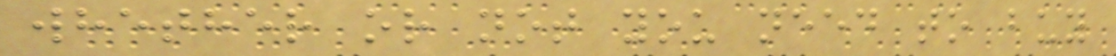whether or not you need to buy
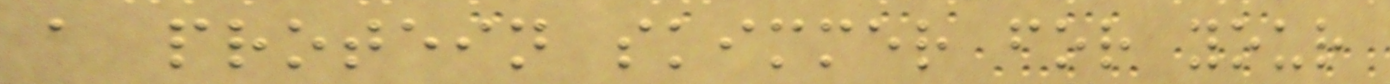a protein skimmer for your
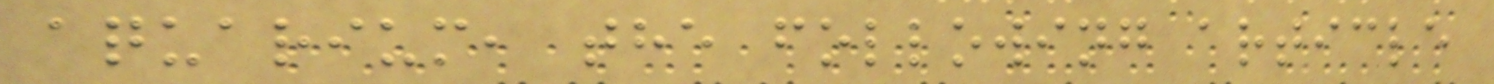aquarium, the following article
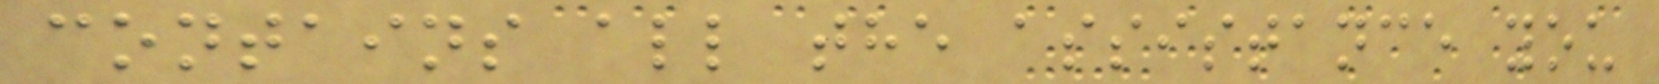contains all the assistance you
